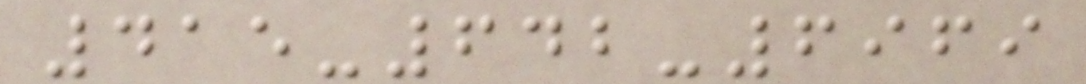415-642-6969
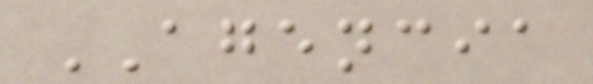AGENCIA
